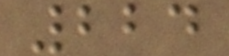224
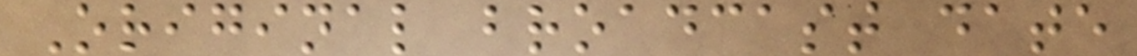Original broadcast date
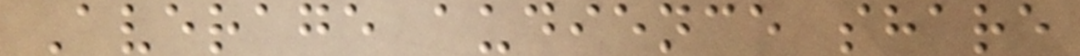Average audience share
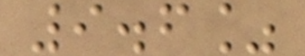9.6%
